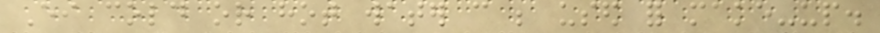Either cold or hot water can be used for make-up.
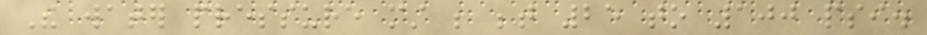The water pressure must be between 25 to 100 psi.
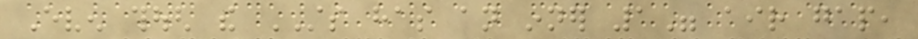Even though the STS has an inner 1" air gap,
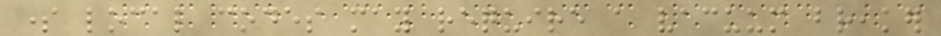some local codes may require a vacuum breaker
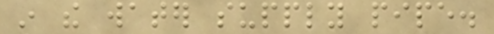in the water supply pipe.
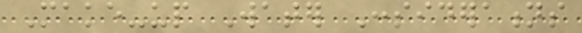Make-up Water Considerations
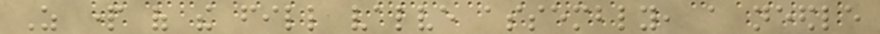As part of the fill valve assembly, a needle
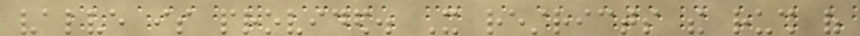valve is provided. It restricts the rush of
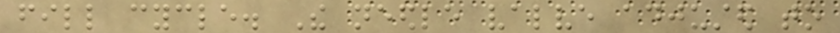fill cycle. The needle valve adjusted to
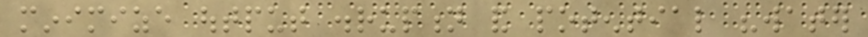minimize output disruption and potential "water
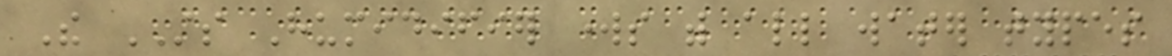The STS Humidifier works with all water types
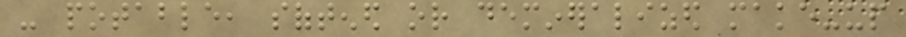- potable, softened or demineralized make-up
